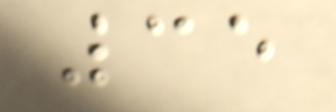35
